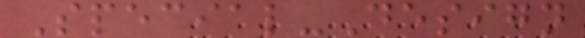Special-Design
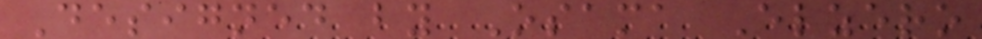Designed by Osama Elzero
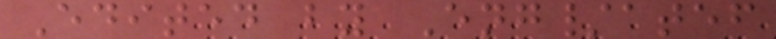Edited by Eng/atef
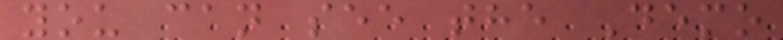you can see the Demo
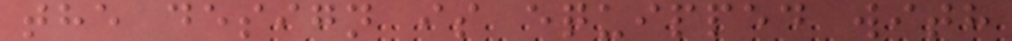the design is equipped with
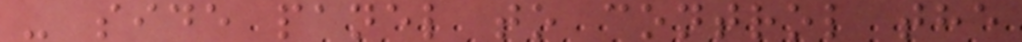- side panel to control the
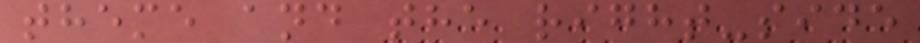theme and the right-side
